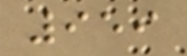959
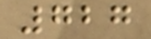727
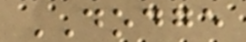DODGE
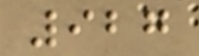927
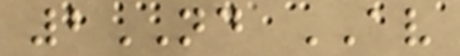2ND AV
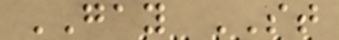GAY ST
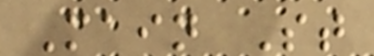Main St
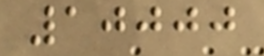10000
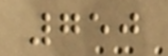750
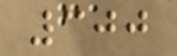300
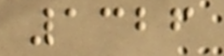1326
